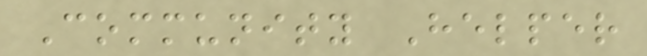Community Helper
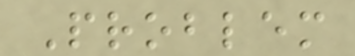Problem
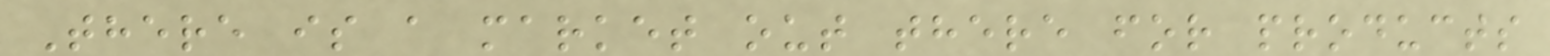There is a market out there for products
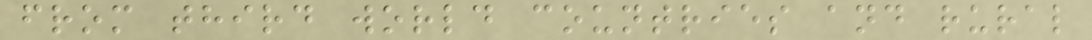from third world countries and rural
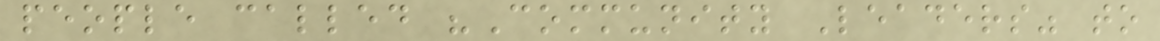people called "Community Leaders" to
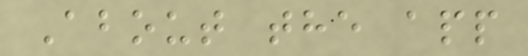About the app
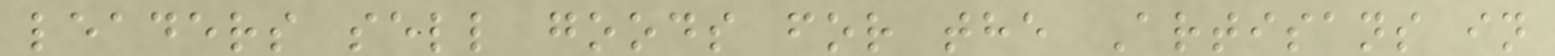leaders sell goods for the Artisans in
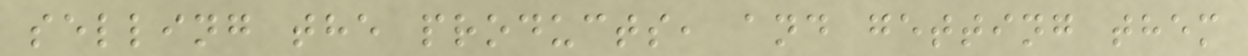selling the products, and getting them
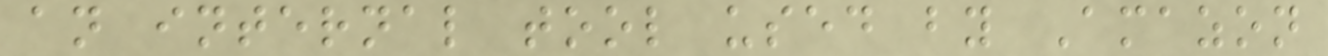an internal tool used by Amazon
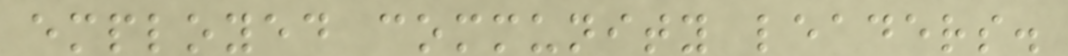employed community leaders.
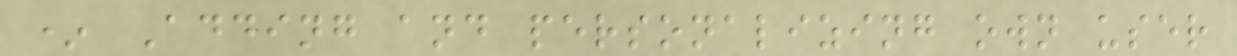* Adding and personalizing own user
